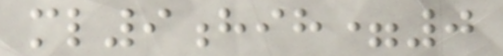ml9hih=0
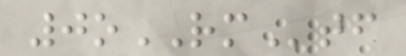0oRMtf
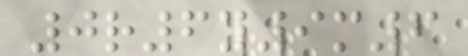0r6y9m6
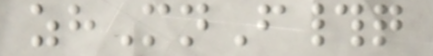zhMnF#q
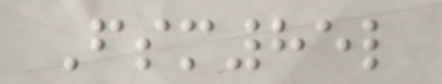Fsm85l
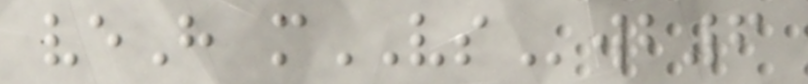veH mVSwb6
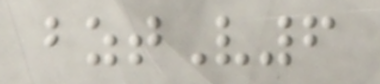bztV6
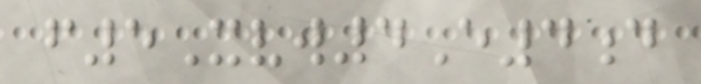f5Xvw4E4d
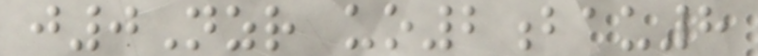j0Nzr uo2bau8
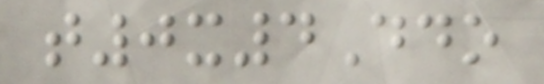t0x4Ddo
